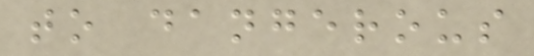to dangerous
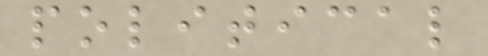political
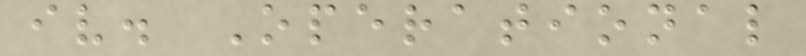iv. Operational
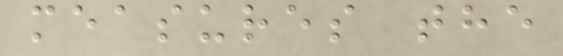measures the
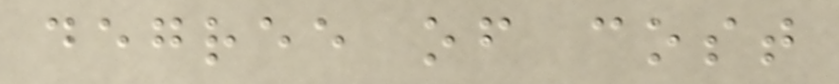degree of cost
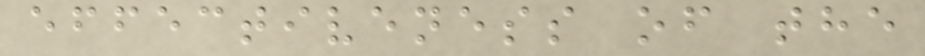effectiveness of the
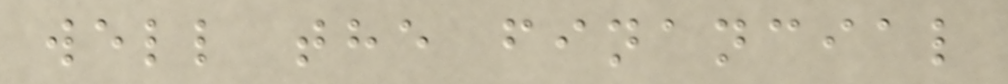well the financial
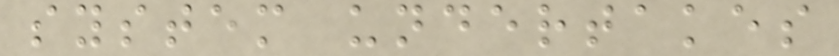system undertakes
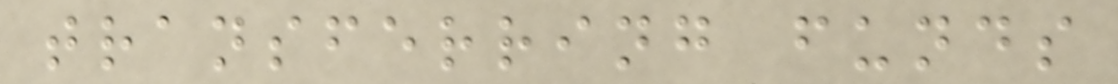transferring funds
